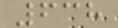638
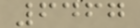6467
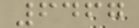6467
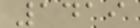1419
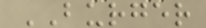BURGER
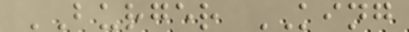BURGER KING
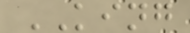KING
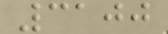3100
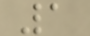1
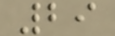29
